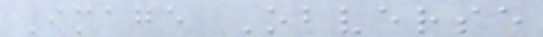Image Obverse
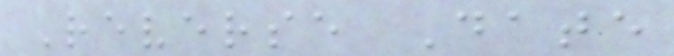Reverse Date
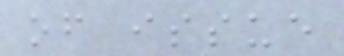of issue
